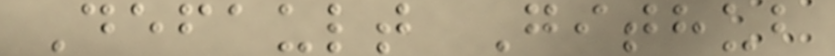Default Github
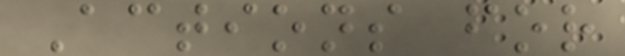Actions for
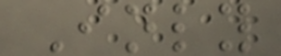Inly
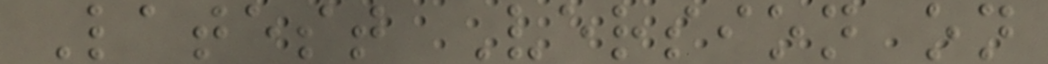Latest Version on
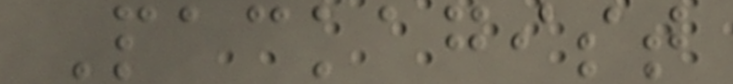Packagist
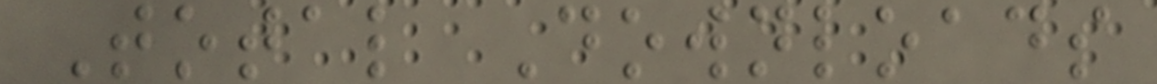Total Downloads
